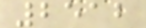2512
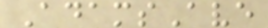AdamsAve
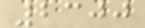2300
